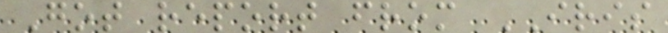Got report from IRIS
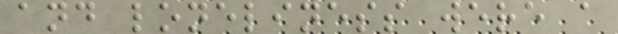and loneliness were a
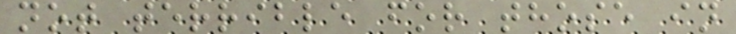not terrible for those in
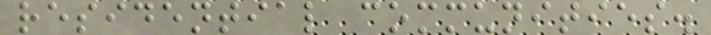residential communities.
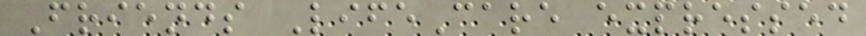Friends LifeCare expressed
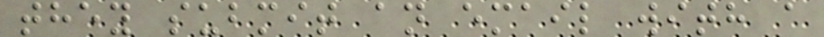they submit an email with a
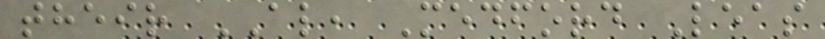their AL, Medford Leas
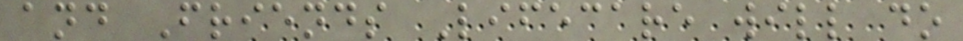and Friends Lifecare will do
